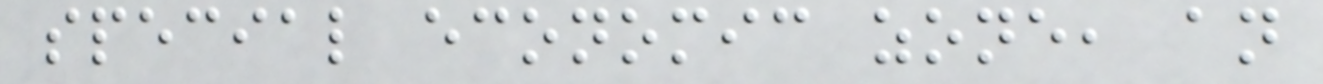special economic zone, an
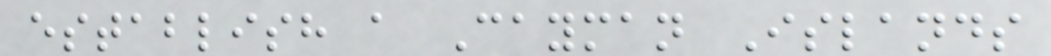establish a Cayman Islands
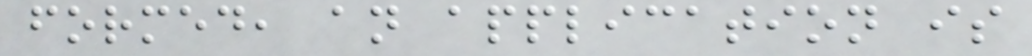formed, an application is
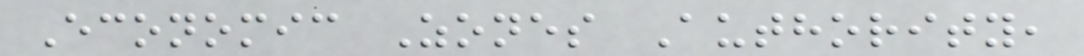Economic Zones Authority,
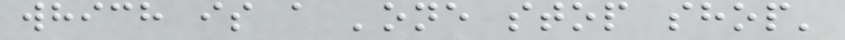which is a 'one stop shop'
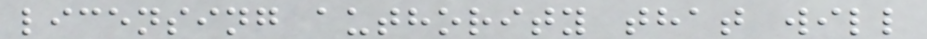licensing authority that will
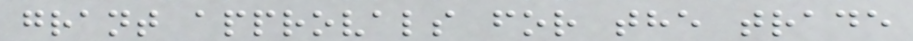grant approvals for the trade
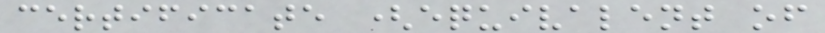certificate (equivalent of
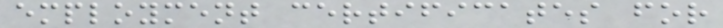employment certificates for
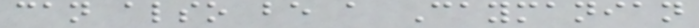can also be a Caymanian
